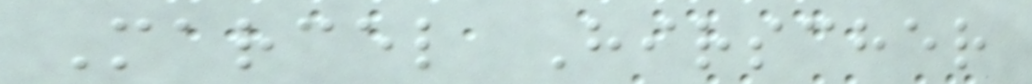Marcel Hirscher
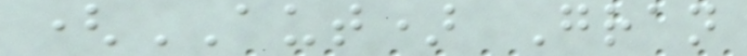(AUT) Gran
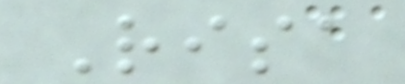Risa
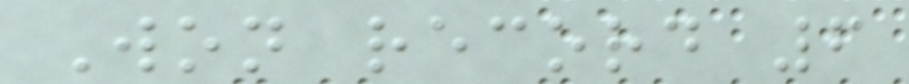Won record 6
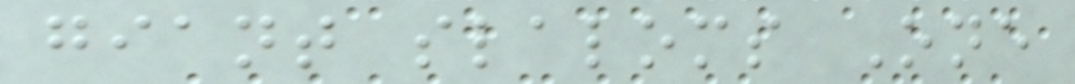giant slaloms One
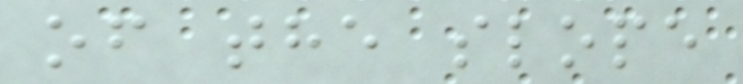of the slope
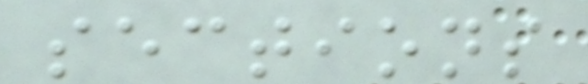sections
